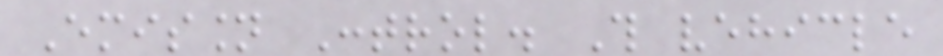Emission Control. This vehicle
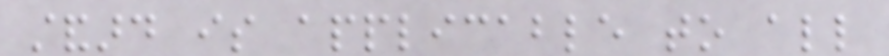standard is applicable to all
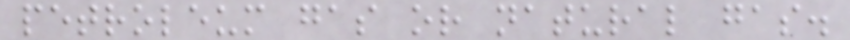petroleum gas or natural gas.
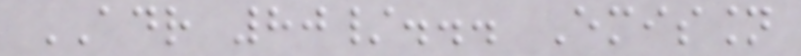ADR 80/... Emission
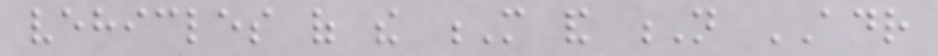vehicles of the M and N ADR
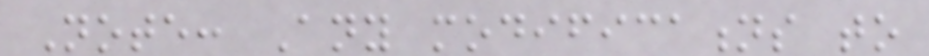Note: Any modifications to
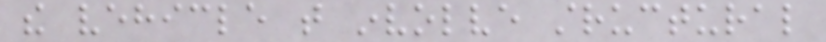the vehicle that involve structural
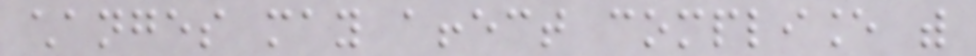changes may affect compliance with
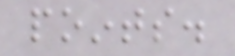points.
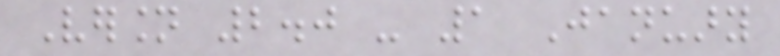Version 2.0 - 1 January
